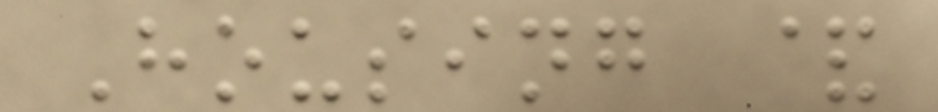Housing &
